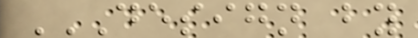DESIGN BY
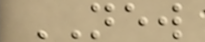NEW
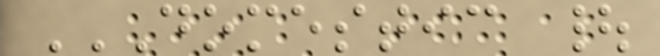DOMESTIC |
